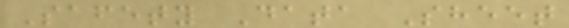Safety Data Sheet
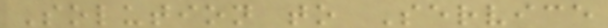Solution to Service
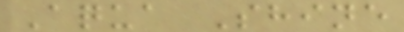Aqua Shine
